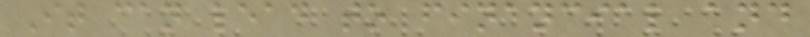It can lead to financial and
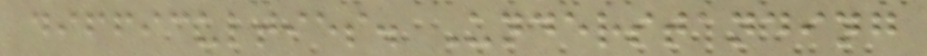difficulties. Understanding
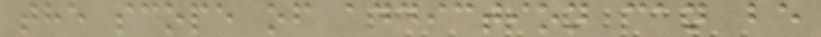the scope of addiction can be
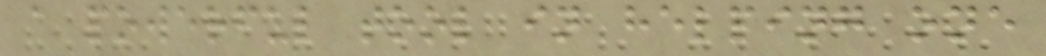a powerful tool in helping one
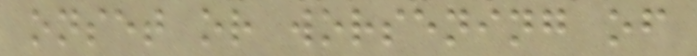onset or worsening of
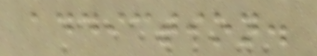addiction.
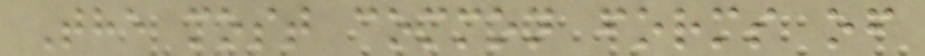The most common forms of
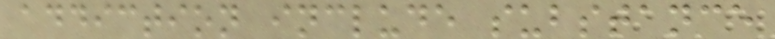addiction include substance
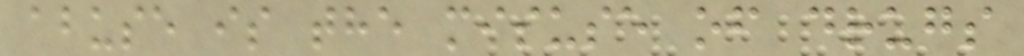abuse is the misuse of drugs
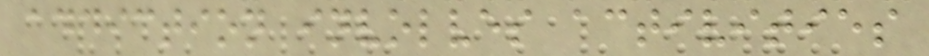addiction involves activities
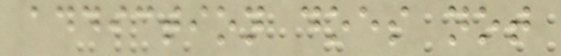addiction does not
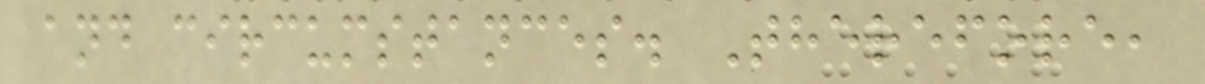and circumstances. Therefore,
